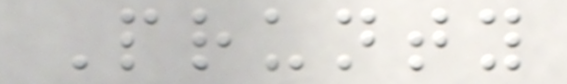Prunty
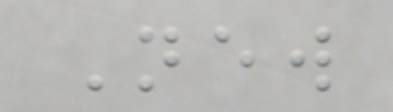New
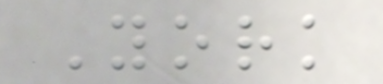York
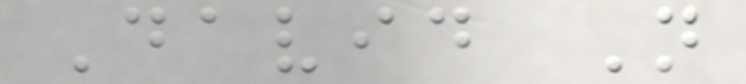David N
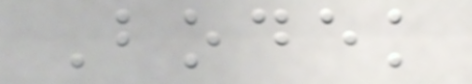Bodek
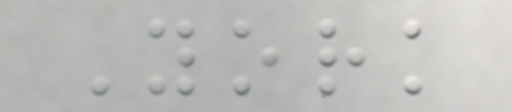York
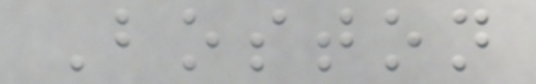Boston
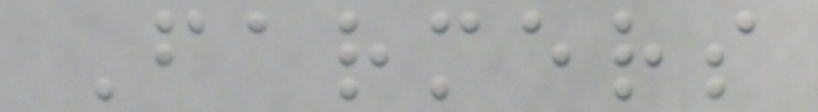Farmers
